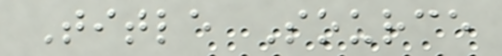Title Source
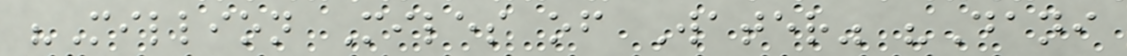"Million Miles of Water" "Dani
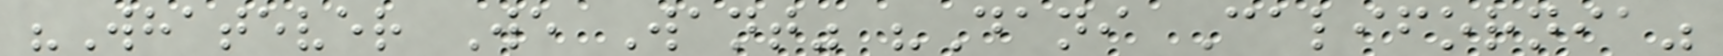"Whatever We Want" "Dani California"
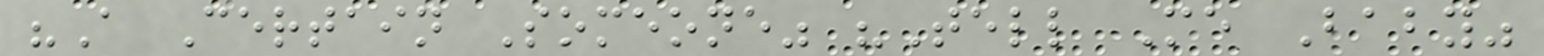"A Certain Someone" "Tell Me Baby"
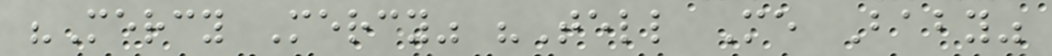"Mercy Mercy" "Tell Me Baby"
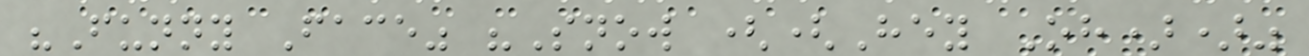"Funny Face" "Snow ((Hey Oh))"
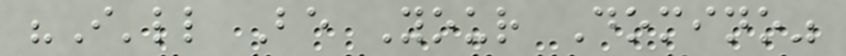"I'll Be Your Domino"
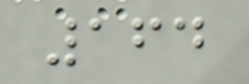164
